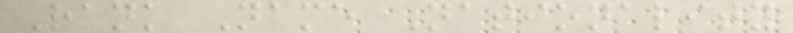Rank Name Nationality
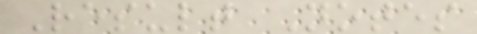Result Notes
